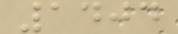1404
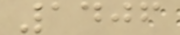1406
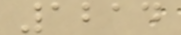1214
